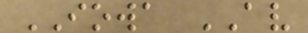IOWA AV
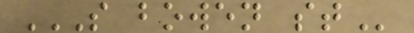S BOWEN ST
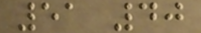51 40
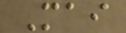Mai
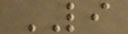LI
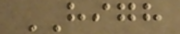HIGH
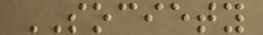SOCIETY
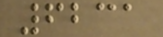6231
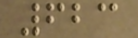623
